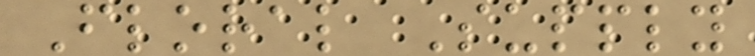Floral Supply
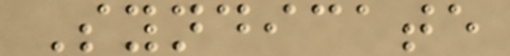Syndicate
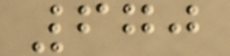670
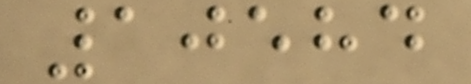10584
